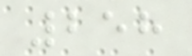258
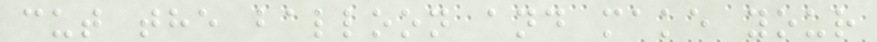cut the balloon and make your
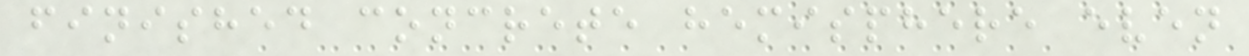finished concrete hemisphere even
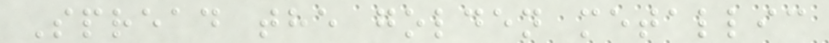Spread the golden metallic
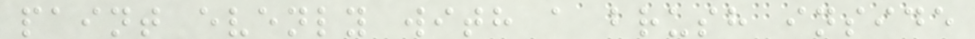paint evenly with a brush inside
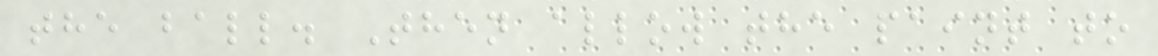the ball. Then allow the paint to
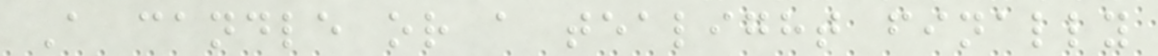A candle or a tealight finally
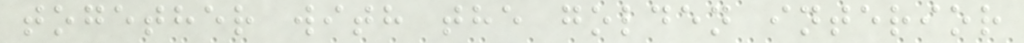together with the golden interior
